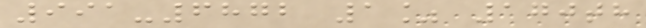991-6872 1% 170th
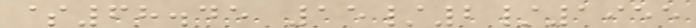$68.45 15/2/1955
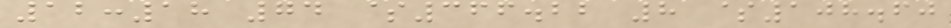12:18 74 $366.22 8 $108.60
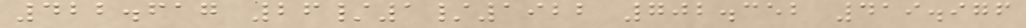422.617 26/1/1922 702.352 419.976
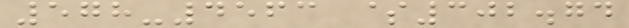578-4563 $302.74
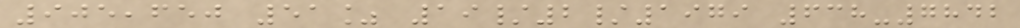905,650 51% 19/2/1979 638-7842
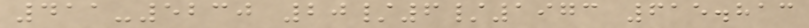411-5230 20/6/1973 615.813
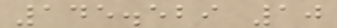145.529 10
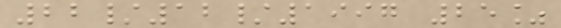22/12/1997 25%
